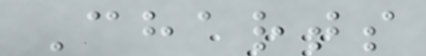Charts
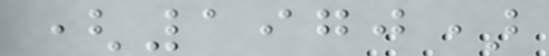(1970)
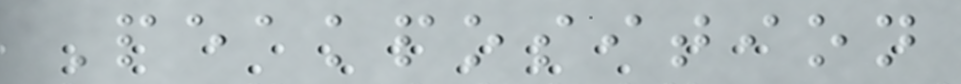Peakposition
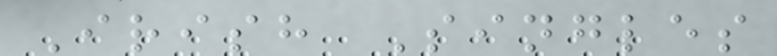Irish Singles
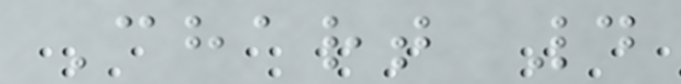Chart 4
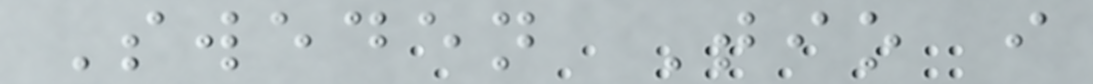Sweden Tio i
